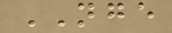NGE
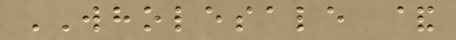WHOLESALE &
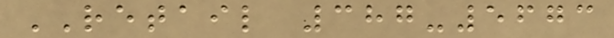RETAIL 387-5673
